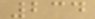234
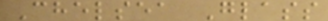Chelsea Glass
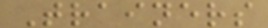Trainers
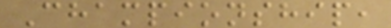Championship,
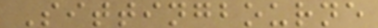Sittingbourne
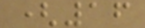(16
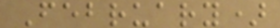February)
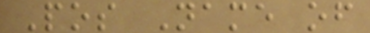Pos Name of
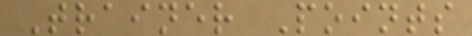Trainer Points
